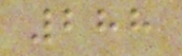288
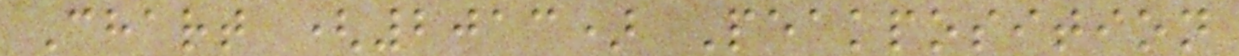Chart (2013) Peakposition
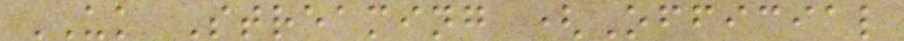UK Streaming (Official
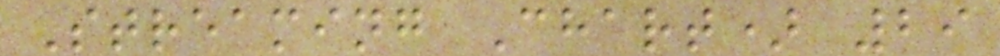Streaming Chart) 29
